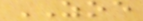ZOE
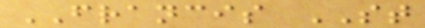FRANCIS ST
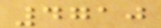4710
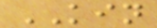KIN
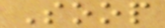Soop
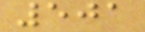501
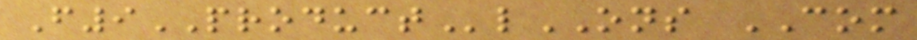F9PRODUCTlONS COM
